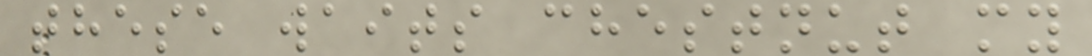these waits chestnut my
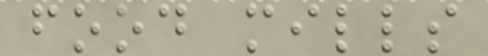food mills
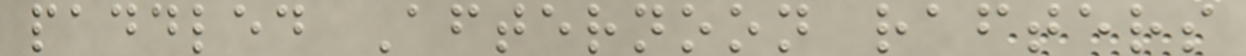paddled Afternoon rafters
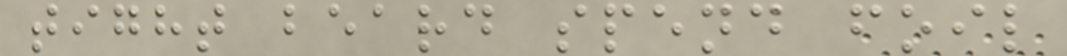tight beard spend foil
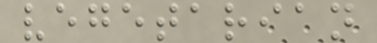vegetarian
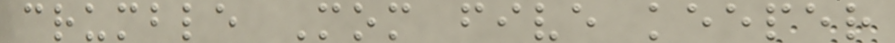crumble Mom five keeper
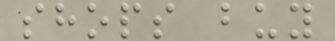shops buy
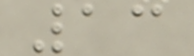13
